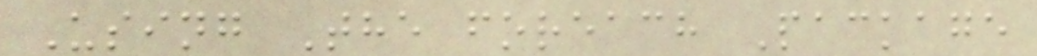Using The foreach Package
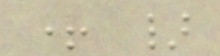+ }
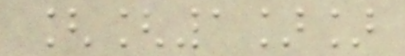[[1]]
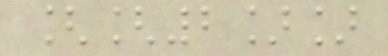[[2]]
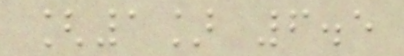[1] 6.5
